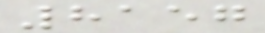8157
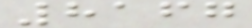8167
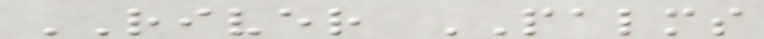RIVER PALMS
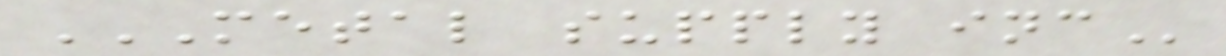METAL SUPPLY INC
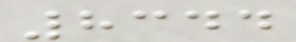8344
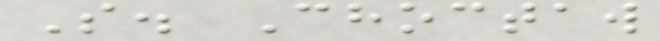S. Choctaw
